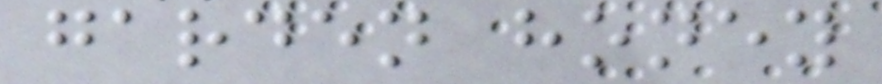garden honey
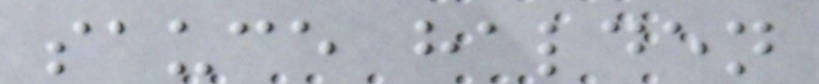sauce halden
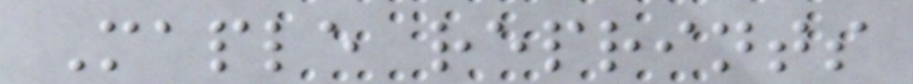Maple reprints
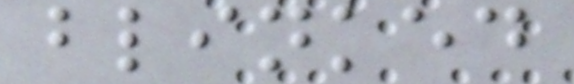blinked
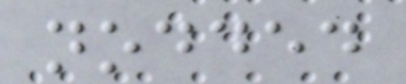nodded
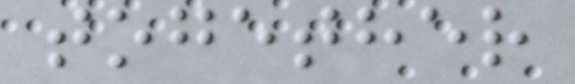together
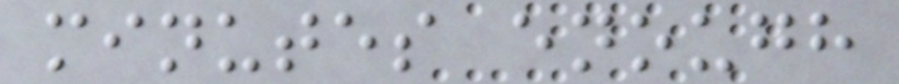minutes enough
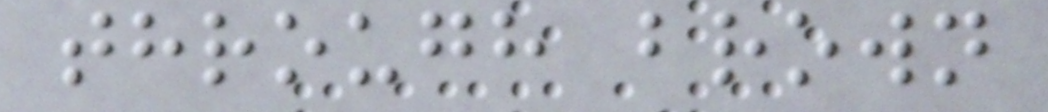through brown
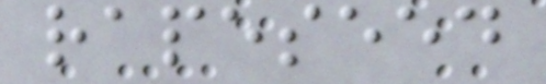rapeseed
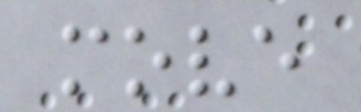move
